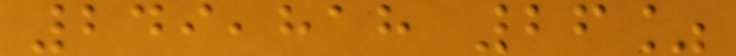249,818 26%
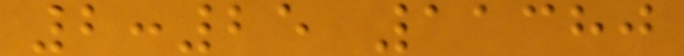2:25 11380
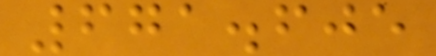671.605
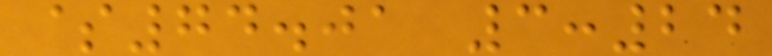$74.01 3:24
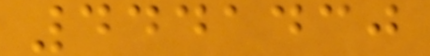4441430
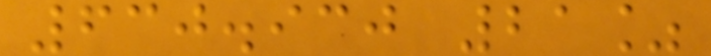630.930 21%
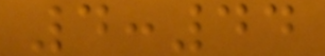4:44
